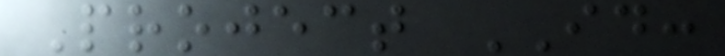Project ID:
